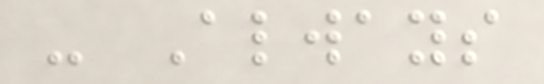- Always
